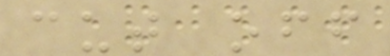cut off
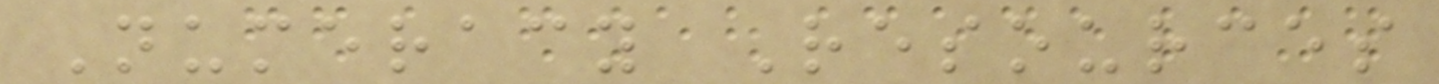Numeracy Resources
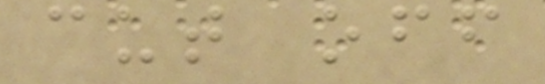cut off
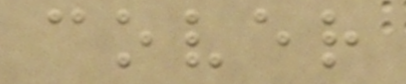cover
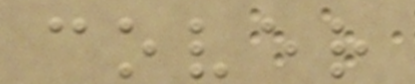cover
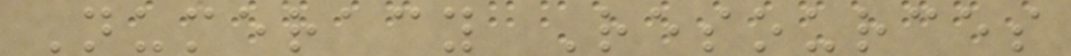Numeracy Resources
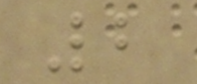2
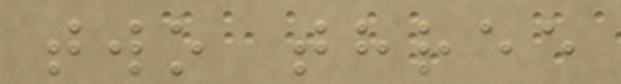two three
